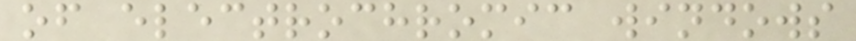of electrochromic windows
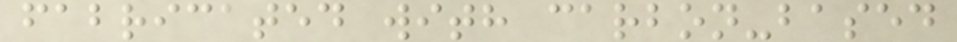fabricated with carbon-based
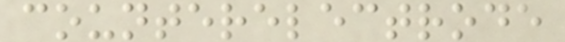counterelectrode
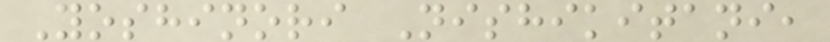Yoshinori Nishikitani,
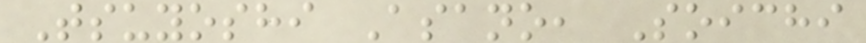Tsuyoshi Asano, Soichi
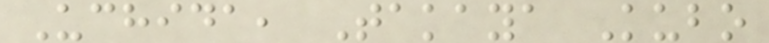Uchida, Takaya Kubo
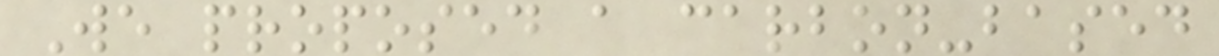We proposed a carbon-based
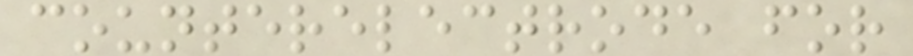counterelectrode for
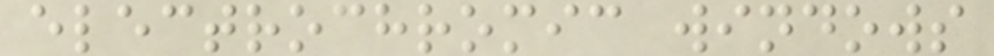electrochromic windows
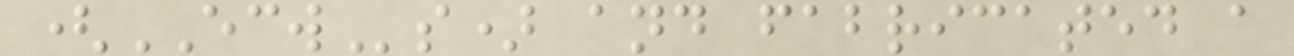(ECWs) and fabricated a
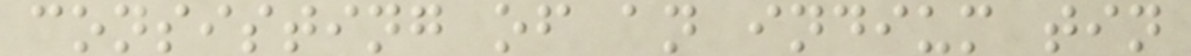consisting of an indium tin
